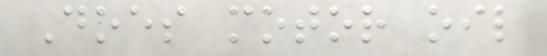Does motor oil
